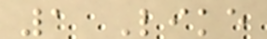1 Like
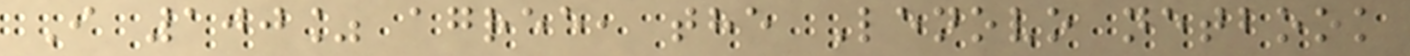I 100% agree, the Lenovo netbook
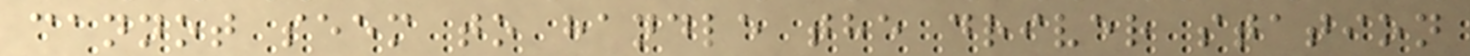cannot seem to handle the driver station
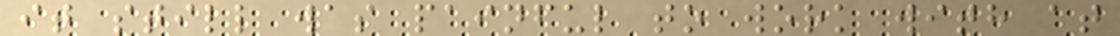it still was painful to work with at
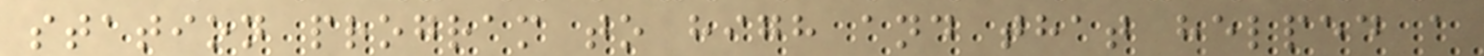station program to high and that helped a
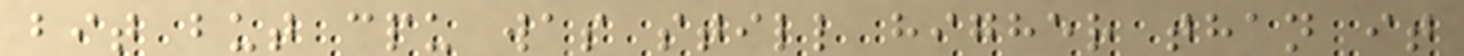bit but cpu was still higher than it
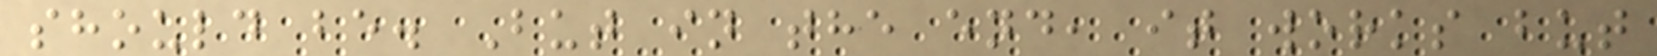should be. But in the end, it works but
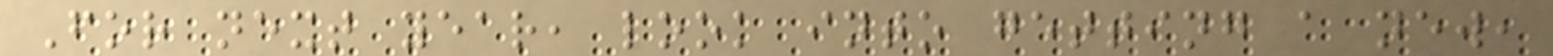For next year, look into getting a new,
